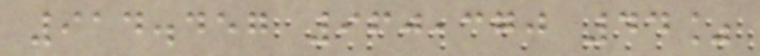914.457 960,370 44%
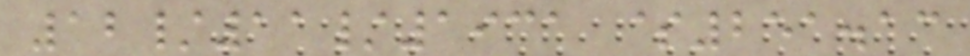12/11/1931 $251.13
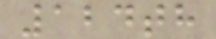124th
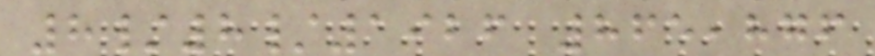8/8/1926 865,876
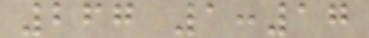267 1:17
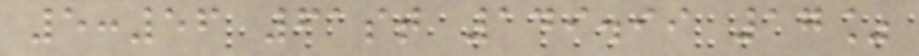5:56 61st 149.99 17%
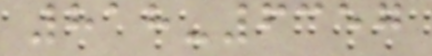818-6357
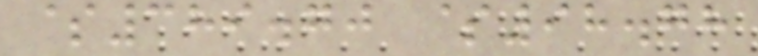$389.70 $98.78
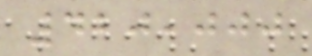420,000
